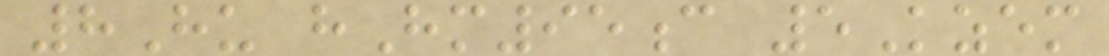8Hu hHm95c 5Kzem
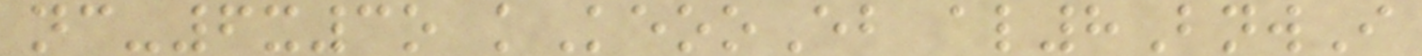nc-6x3o kKeooEb al8BnwI
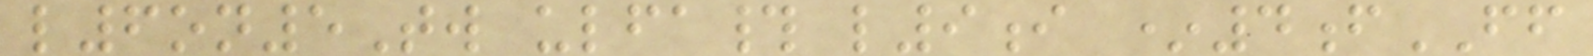l6on5Tw ulfa# l9i *4fFF
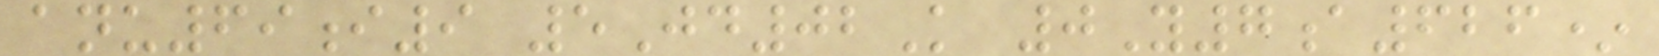anu69i9 5Jd02K 0Y7a626*
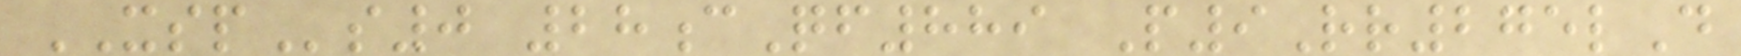XSPs0 28cQf889 P9Rr275lD
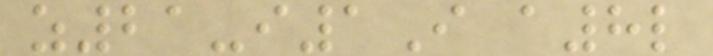z21-i1I a8l
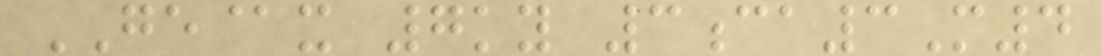GE@x 7ky 3ca3M4
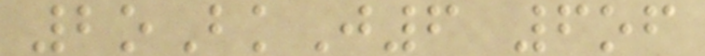2oBkJ6 6of
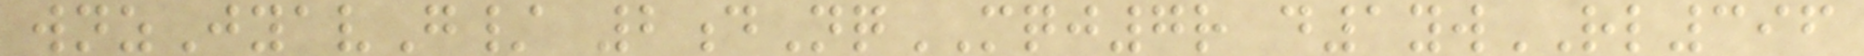wnzJyavG/ 2dNqMQJ7r d1ywRL396
